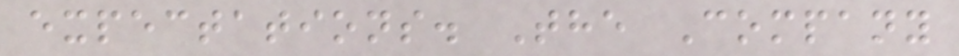expectations. The Company
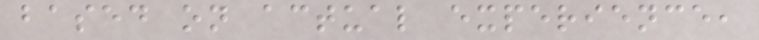based on actual experience,
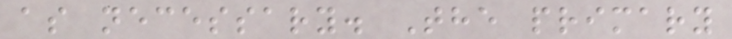as necessary. The primary
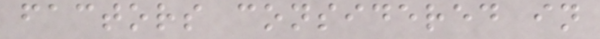factors considered in
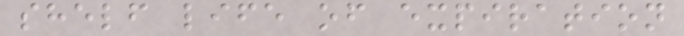shelf life of expiration
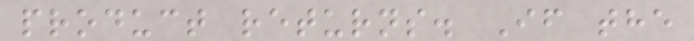product returns. If the
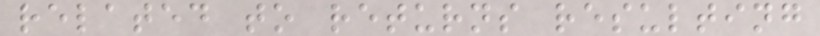related to returns resulting
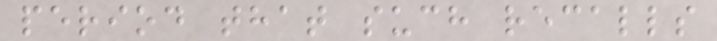period that such recalls
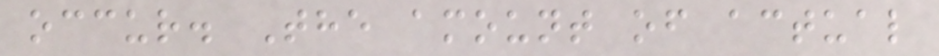occur. The amount of actual
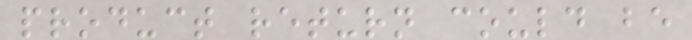product return could be
